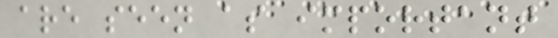are seen as important
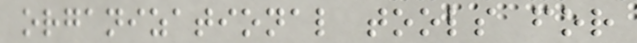organizational tools for
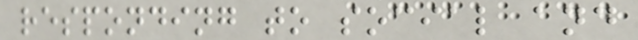responding to social and
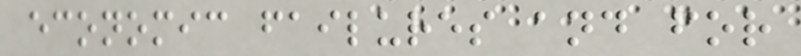economic failures and for
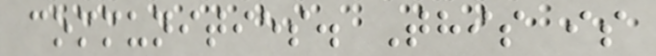communities. This is
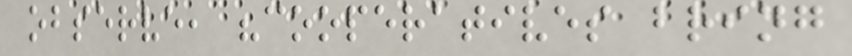observe, "cooperatives bring
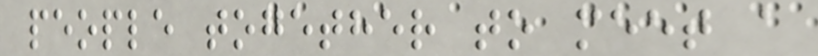people together to meet a
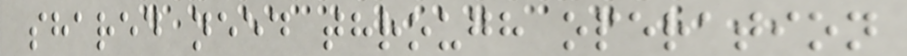shared need through operation
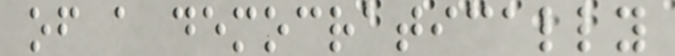of a democratically
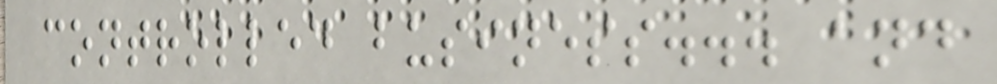controlled business... and
